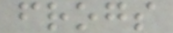frogs
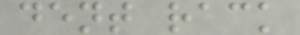dent rack
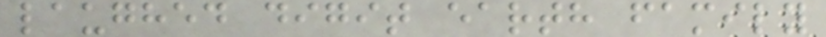laughed digit earth family
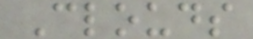Clouds
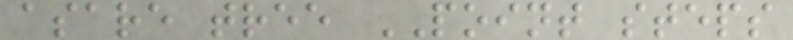asare tree POINT steps
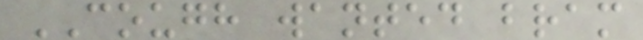COUGH wanted bram
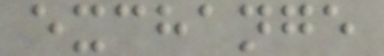exchange
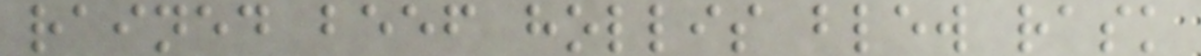rained beef hollis blew rask
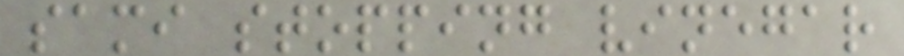sami stopping vinegar
